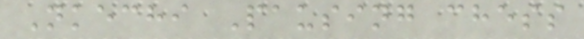Nkechi Pausing chess
